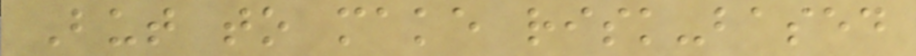But to make risk-based
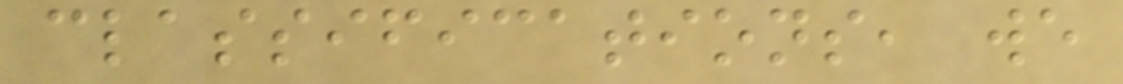classifications, we
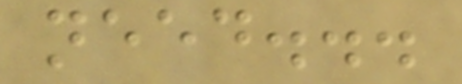need...
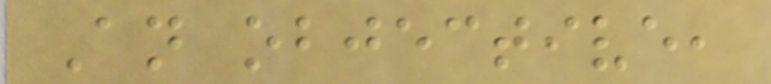An objective,
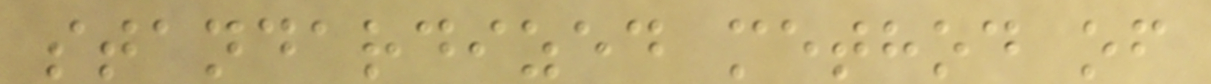standardized method of
